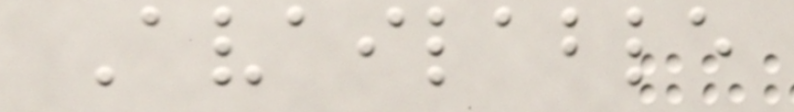Available
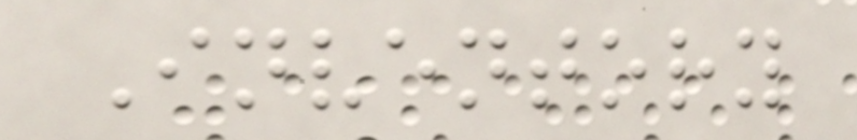Inventory
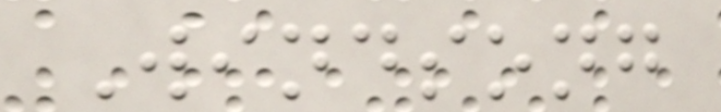Windsong
